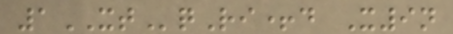1XTqRi+d X9n
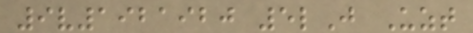9v1921920 5lJ Uzt
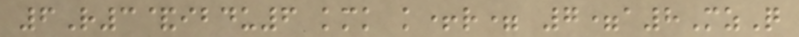6R3&ibdu6 kmk k+r= 7=a8MzQ
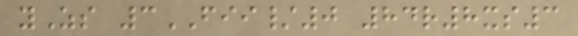yZs 3FII/0 84r8xs3
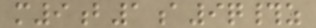m9b1a9q#z
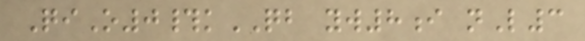QiO0#kQB yw8i nL3
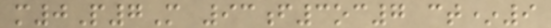m0P7M 93f3oc7 ct*9
